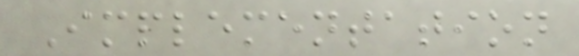Implementation
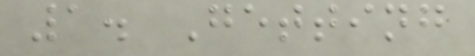1. Getting
